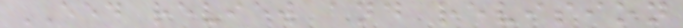EED review and revision
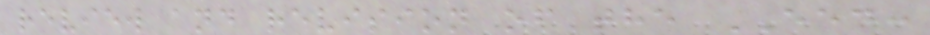review and revision of the EED:
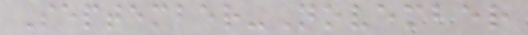September-November
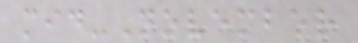mid-November
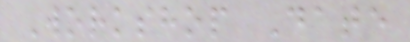Workshop Date
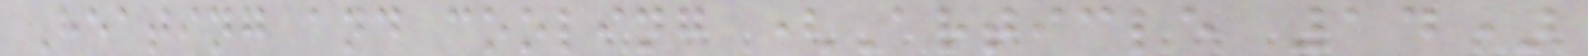Heating and cooling (Article 14)
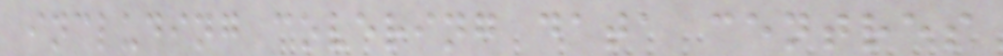including covering data centres
